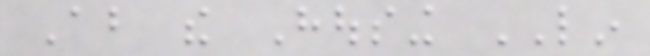About the Housing LIN
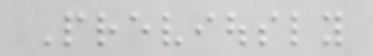Previously
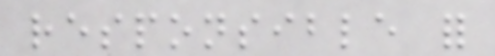responsible for
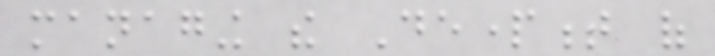managing the Department of
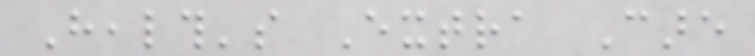Health's Extra Care
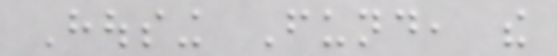Housing Fund, the
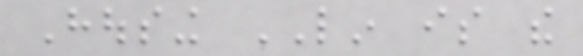Housing LIN is the
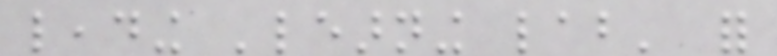leading 'learning lab' for
